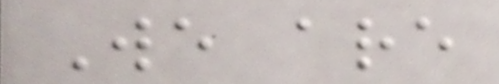We are
